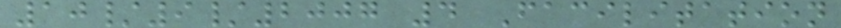10/9/2007 4 Facilitation
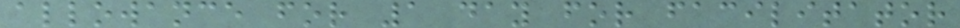allowance for 1 day for facilitator
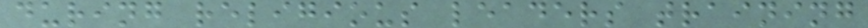during religious leaders training
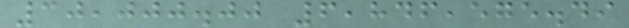30,000.00 6,846,575.49
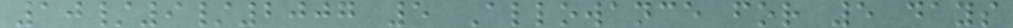10/9/2007 5 Allowance for 5 days
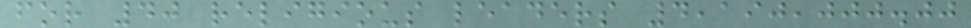for 40 religious leaders 4,190,000.00
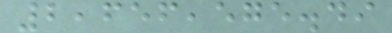2,656,575.49
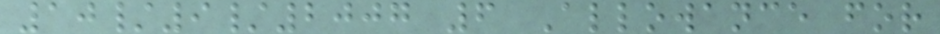10/9/2007 6 Allowance for
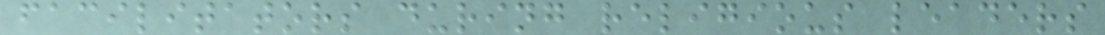facilitators during religious leaders
